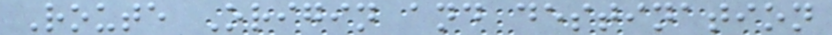Route Origin and destination
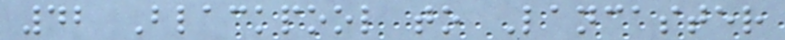42 Blackpool to Lancaster
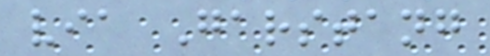via Garstang
